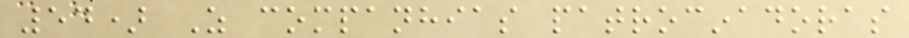54) As companhias patrocinadoras
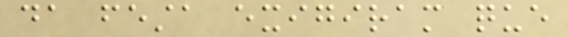da festa exigiram que
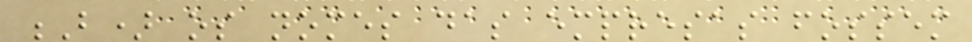B) os nomes das empresas fossem
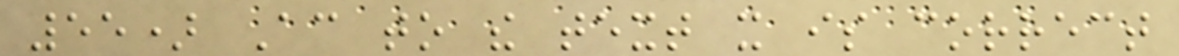55) According to the text it is correct
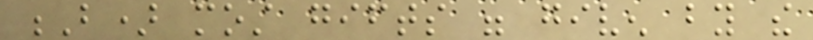B) most gifts were given by the
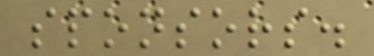sponsors.
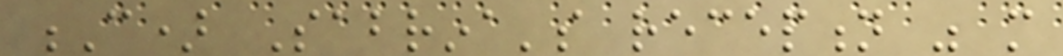C) Sabrina's reception was more
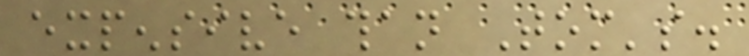expensive than Tom's.
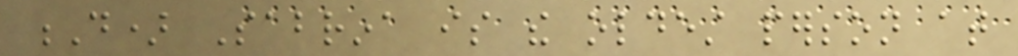D) Sabrina is the oldest person at
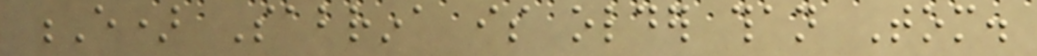E) Sabrina is older than Tom.
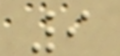9
